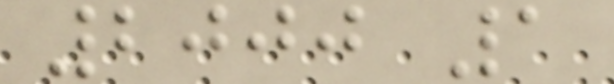2000 1
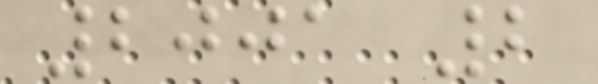2001 2
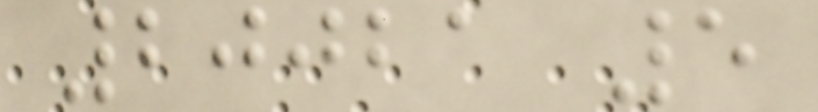20021 5
